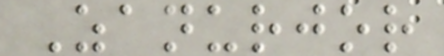Zanurjor
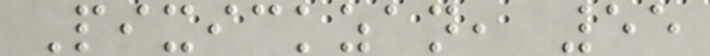Pixickzan, 55
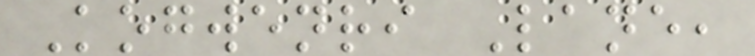Kogwenri Lane,
